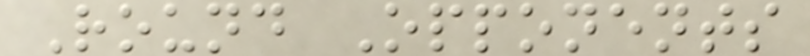Round Opponents
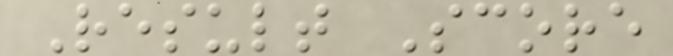Result Score
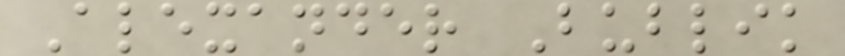Alexander Bublik
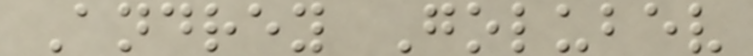Andrey Golubev
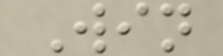Win
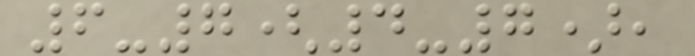6-7(4-7),
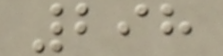298
